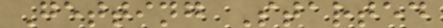Getting Started
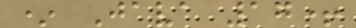* Java 17+
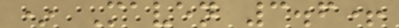* Maven 3.6+
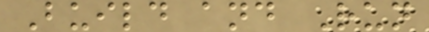Build and Run
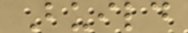Build
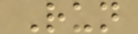Run
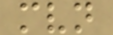mvn
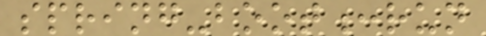spring-boot:run
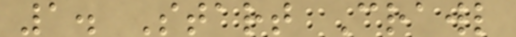1. Start Crawl
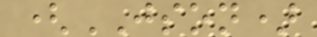(JSON)
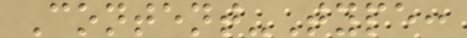Content-Type:
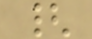{
